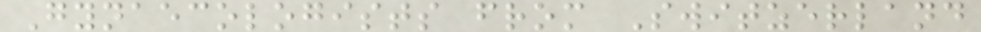Gynaecologists from Switzerland
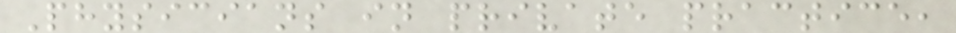Physicians in private practice,
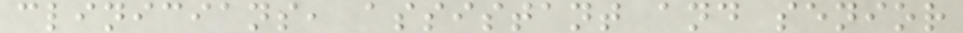clinicians, assistant and senior
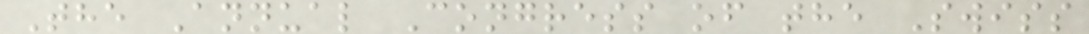The Annual Congress of the Swiss
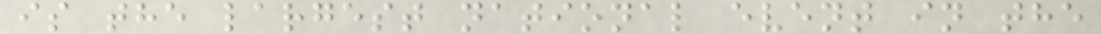is the largest national event in the
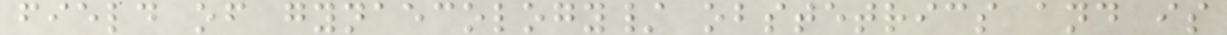field of gynaecology/ obstetrics and is
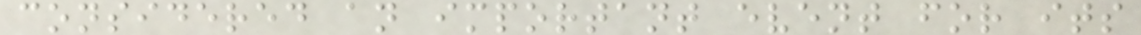considered an important event for its
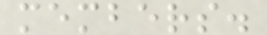members.
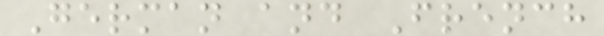German and French
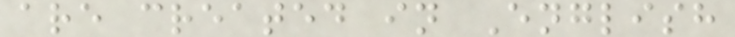are created in English
